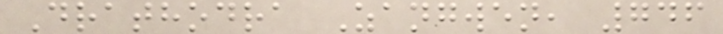Drathodra Zangwen, 746
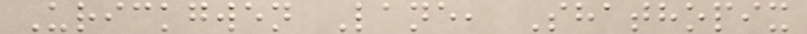Urickgwen Lane, Shathopix
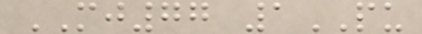MJ77 1PU
